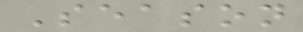Season
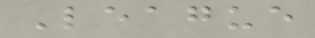League
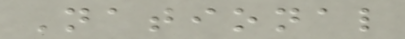National
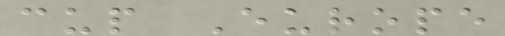cup Europe
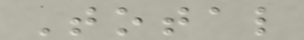Total
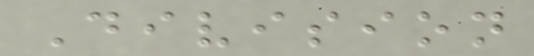Division
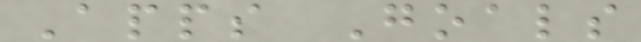Apps Goals
